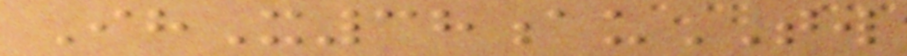IhX38auTW
